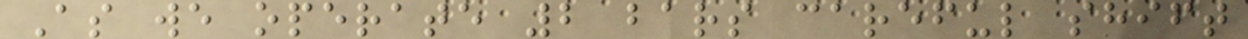As we operate 2 bars careful shift
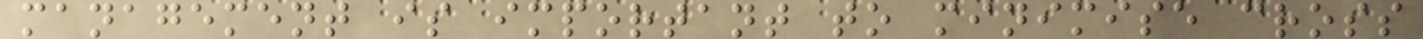management is important to minimise cross
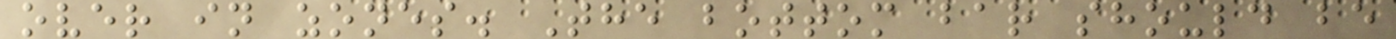over in zones. The bottom bar should be
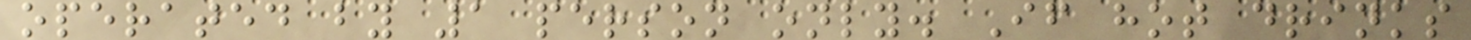operated by 1 person only. If hot drinks
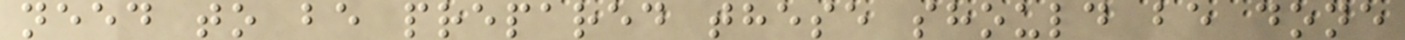need to be prepared these should be done
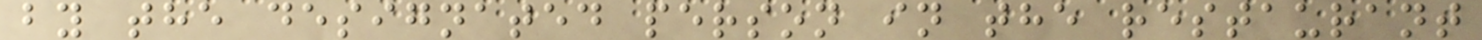by the designated person in the restaurant
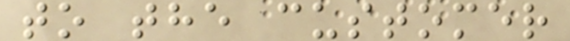to the customer
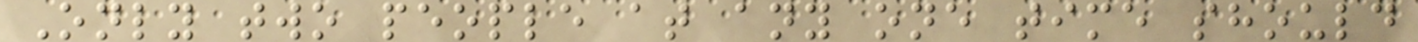Only two people at any one time should
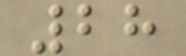28
